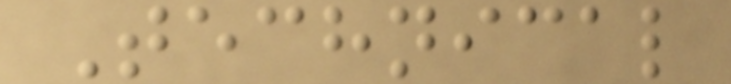Technical
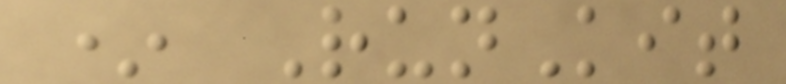* RunKit
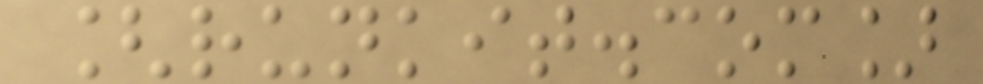[runkit.com]
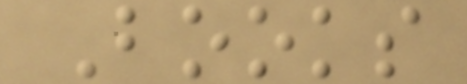Books
